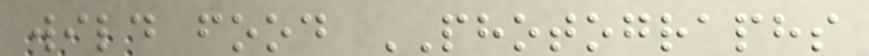wild food PHOTOGRAPHS
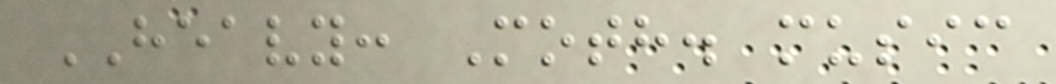HEAVY: Moth. music
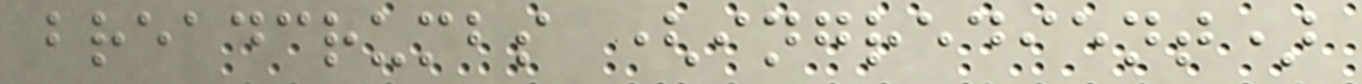breadcrumbs (ingredient)
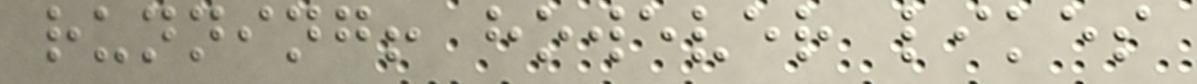running! however likes
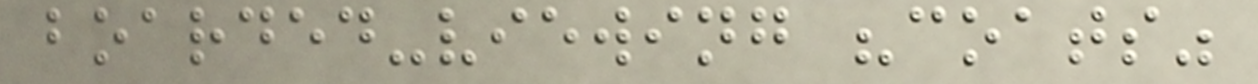boarded-viewing "coats"
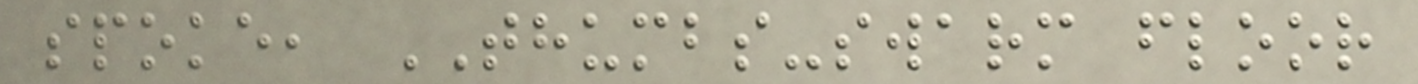spoke, THUMBS-swarm floor
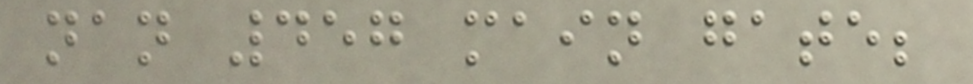nan 457 main gate;
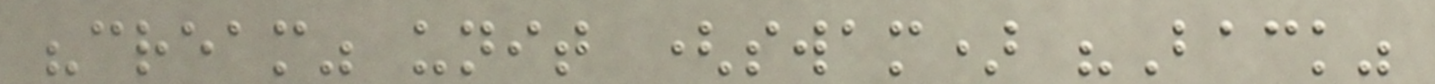"cream" unit (swam) "Back"
